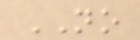NO
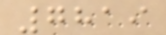7819
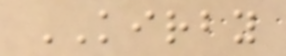KIRBY
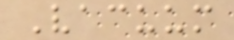Vacuum
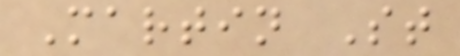Martin St
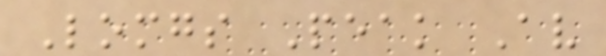Lomgs Peak Av
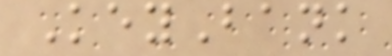KeyBank
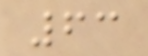63
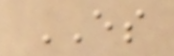ES
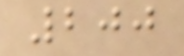200
